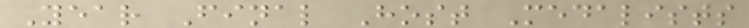Year Final Host Medalists
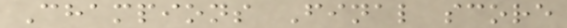Champions Final score
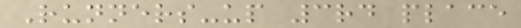Runners-up 3rd place
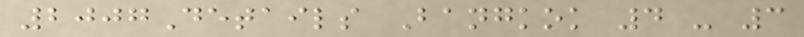2007Details Bangkok 4 - 3
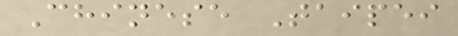Chinese Taipei
